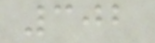302
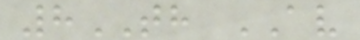8TH AV
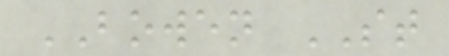BOWEN ST
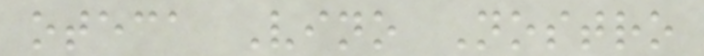oteca Vino Nostro
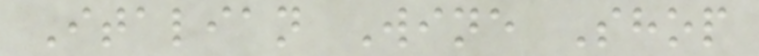Italian Wine Shop
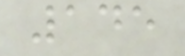145
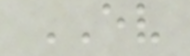EV
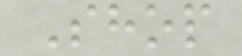Shop
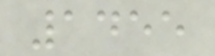1455
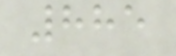885
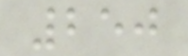250
